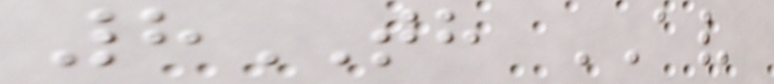8TH AV
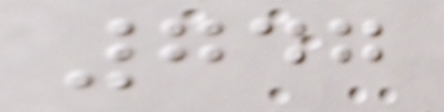747
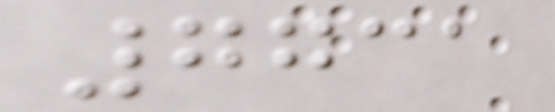7731
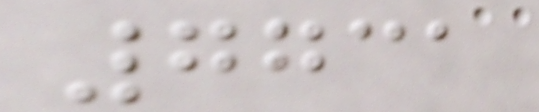7731
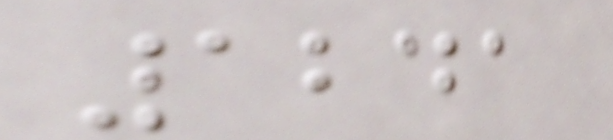1241
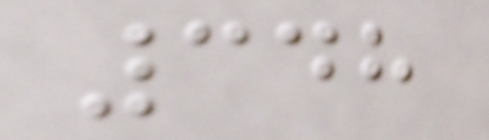348
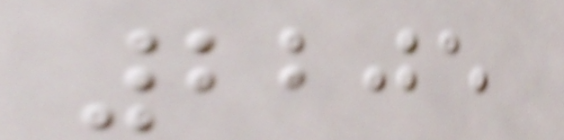2205
